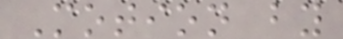Motion by
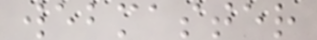webmaster
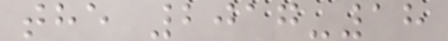the 2017-18
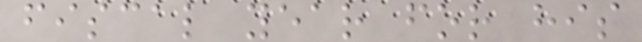fiscal year for his
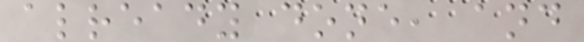already done, and
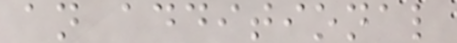an additional
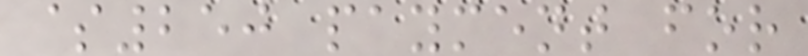$250 payment for
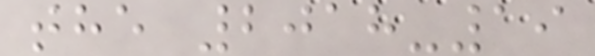the 2018-19
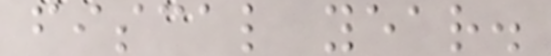fiscal year.
